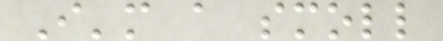I'm a smoll
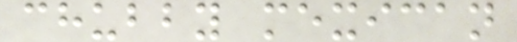chubby mexican
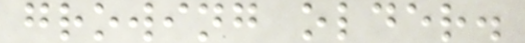growing older.
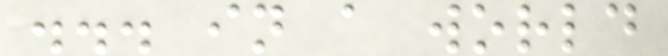... in a world
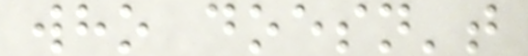who doesn't
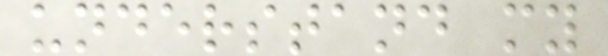understand my
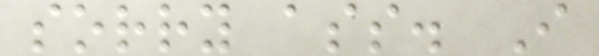sorry ass. I
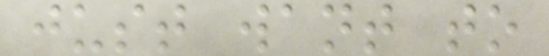just want to
